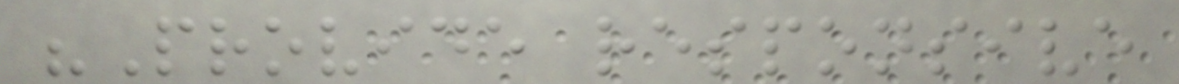"Provide responsive
